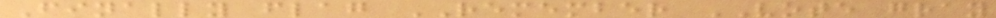Finally flag REMEMBER VOTE gray
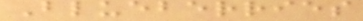Blueberries
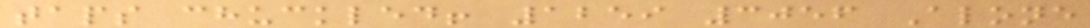taps chuckled! 1259 3056 Alone
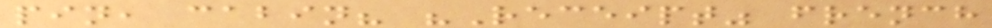pin, cabin? "Receipt" french
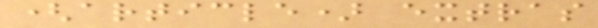(article) extras
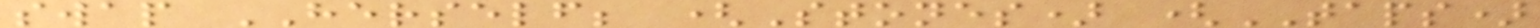swap HERSELF; (Stones) (TAPS)
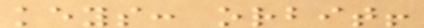keys: orbit!
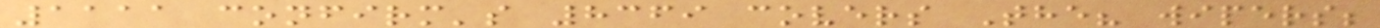1111 confirm's 8369 covers The? wipers;
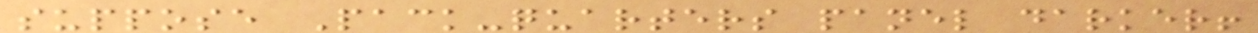suppose Pack-quarters panel darker!
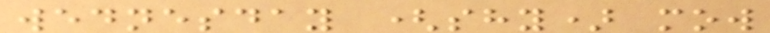wednesday (shy) mow
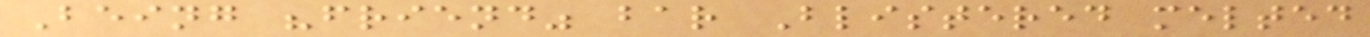Being "friend" bar Blistered melted
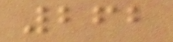262
